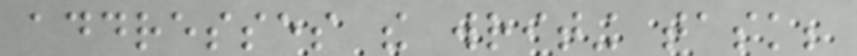addresses the writing task;
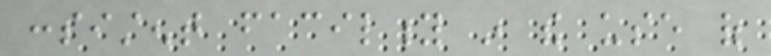consistent facility in the use of
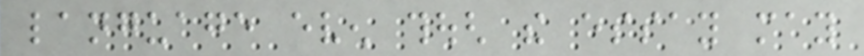language even though the essay may
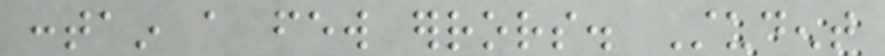contain a few errors. Student
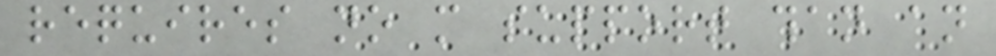requires no more support than an
